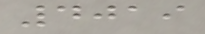4019
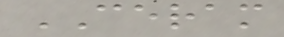CERAM
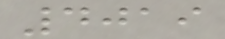4019
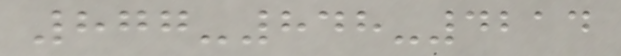877-848-4214
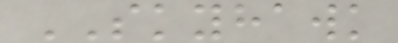SKYHAWK
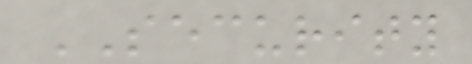SECURITY
